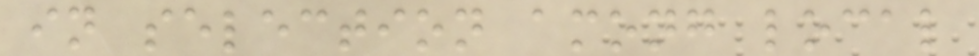in selection among local
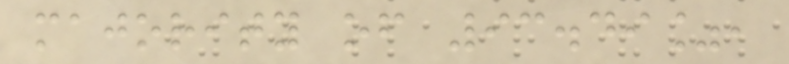majority of 93.49%,
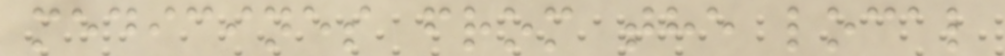medicines from the local
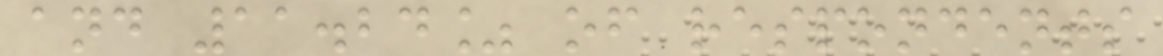and 11.24% of respondents
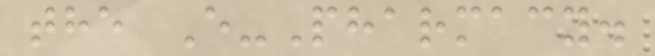the E-Pharmacy.
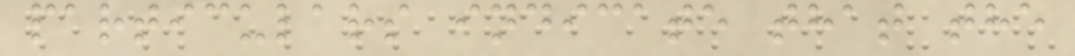particulars indicate that the
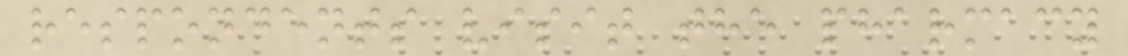respondents visit the pharmacy
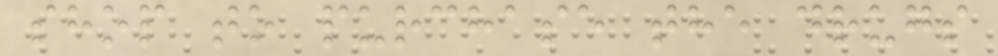shop to purchase the drugs
